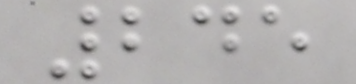245
